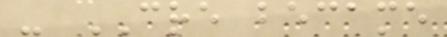- CRE became
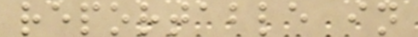reportable in
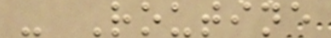- Routine
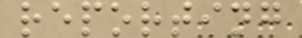reporting
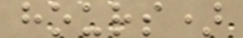hours)
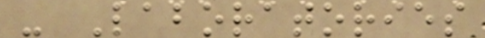- Laboratories
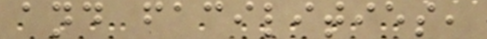and facilities,
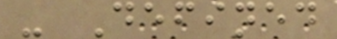- Defined
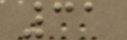31
